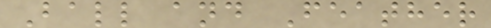Ball and Feather
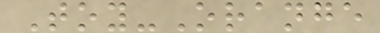Toy-Orange
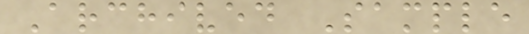Archived Sample
